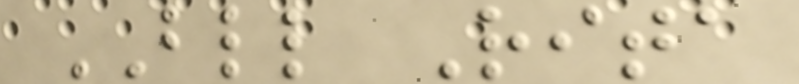BLL Rita
